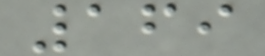169
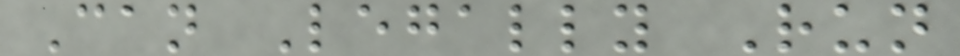Can Legally Run
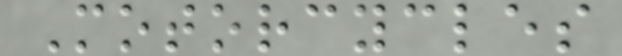Motorcycles
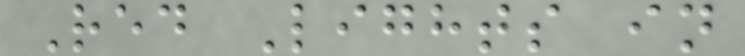Red Lights in
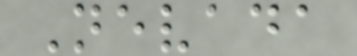Nevada
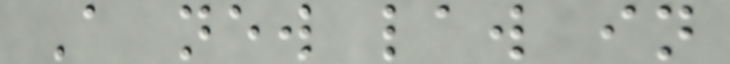A new law in
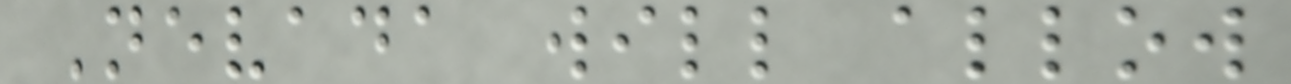Nevada will allow
